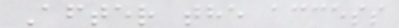After the access
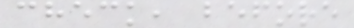check, before
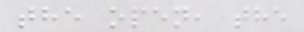the open, the
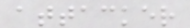attacker
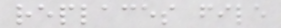replaces file
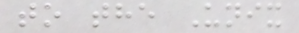to the Unix
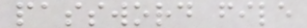password file
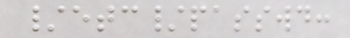/etc/passwd:
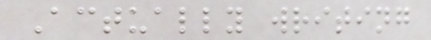Actually writing
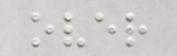over
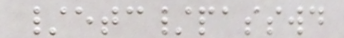/etc/passwd
